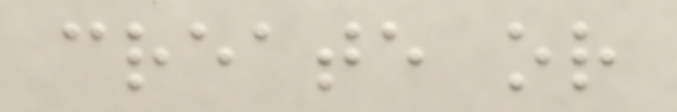create or
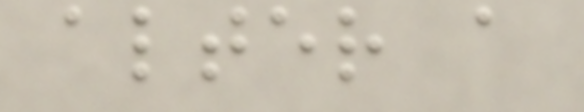alter a
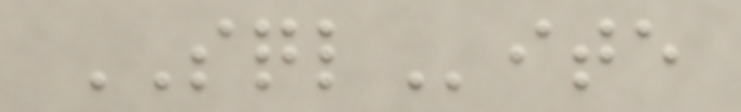SQLite
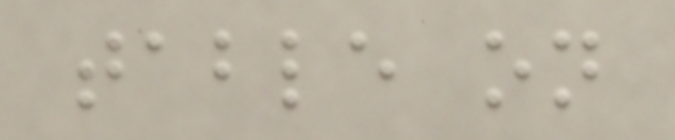table on
